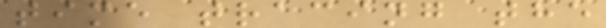time tracing the
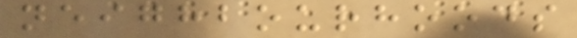neighbourhoods
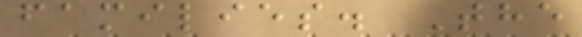families. The
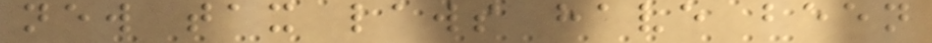new tax laws have been
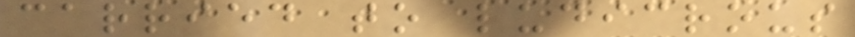carried to ludicrous
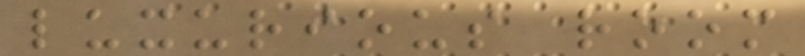luxurious room
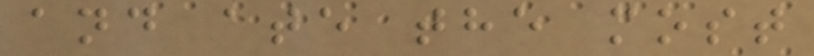and ate the most
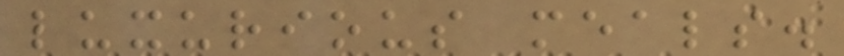luxurious meals.
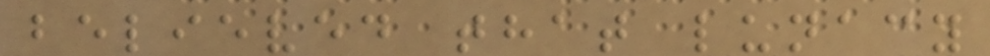believed that lunacy
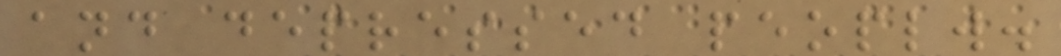and depressed peoplw.
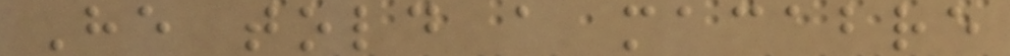He told a macabre
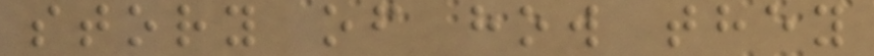story of how they
